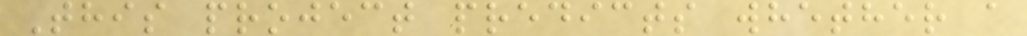This project predicts whether a
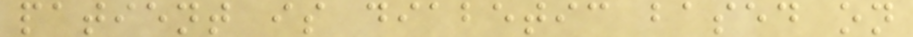patient is diabetic based on
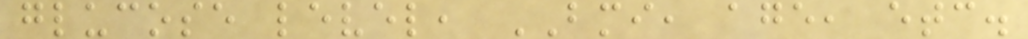glucose level, BMI, age, etc.
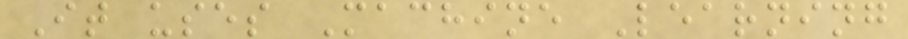It uses Machine Learning
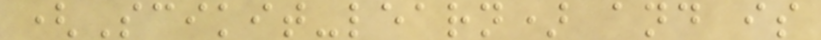(Scikit-learn) and is
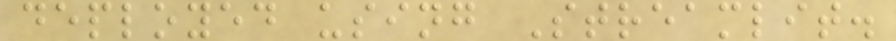deployed using Streamlit.
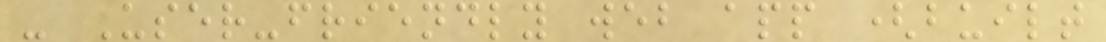- User-friendly web app (built
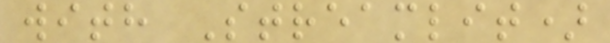with Streamlit)
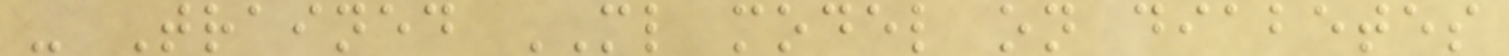- Trained ML model on diabetes
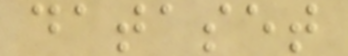dataset
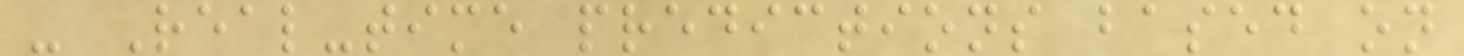- Real-time predictions based on
